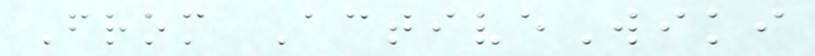From ActiveWiki
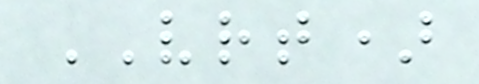VRT)
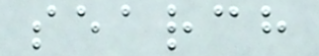search
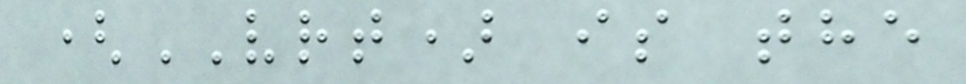(VRT) is the
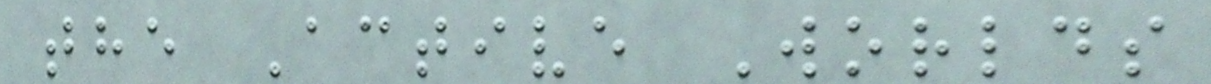the Active Worlds
